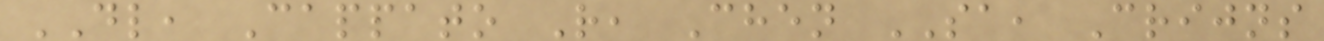DL, Cappato R, Chen SA, Crijns
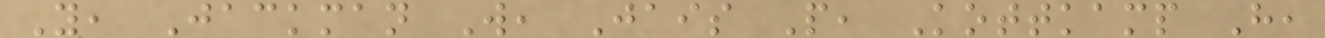Y, Jackman W, Jais P, Kottkamp H,
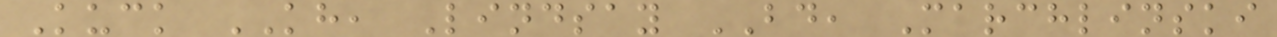Kuck KH, Lindsay BD, Marchlinski
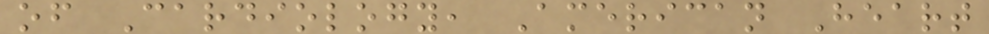of Cardiology, American Heart
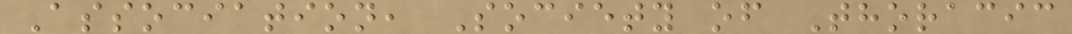Association, Society of Thoracic
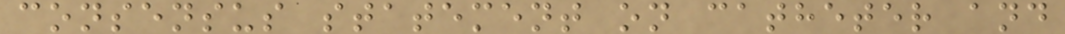consensus statement on catheter and
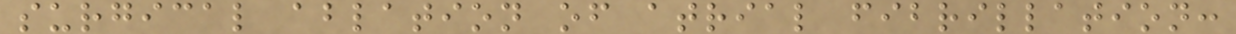surgical ablation of atrial fibrillation:
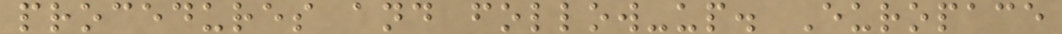procedures and follow-up. Europace
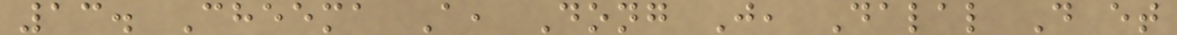13. Cheema A, Dong J, Dalal D et
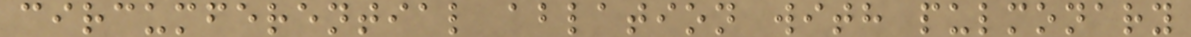circumferential ablation with pulmonary
